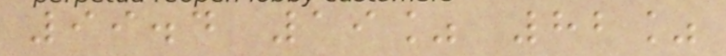99.4 19% 82%
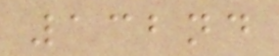132nd
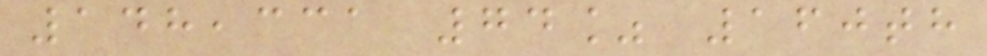148,331 74% 160th
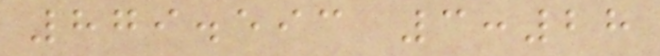879.593 3:28
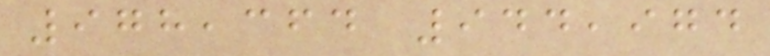978,364 944,974
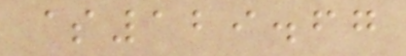$129.67
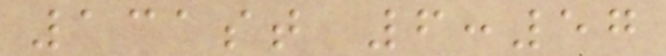131st 6:57
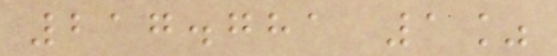217.781 1%
